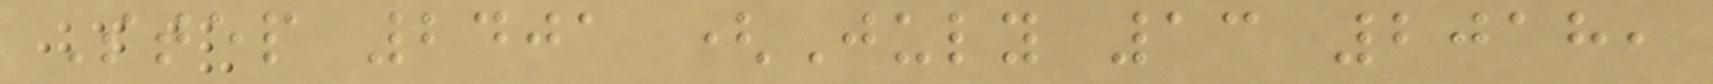Step 2401 (July 13 2018,
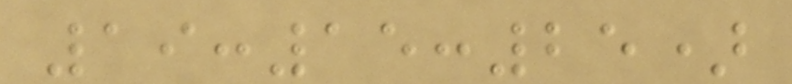19:15:25)
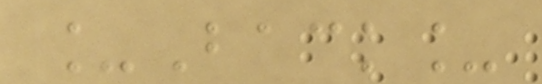_Back_
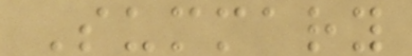Summary
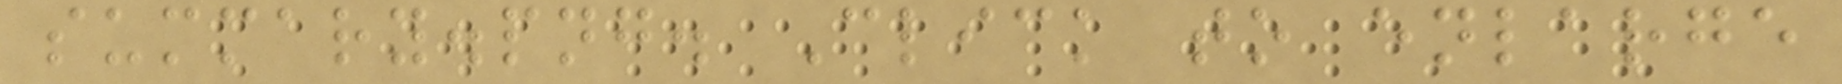summary.png. Click to enlarge
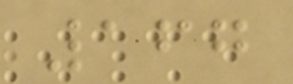167
